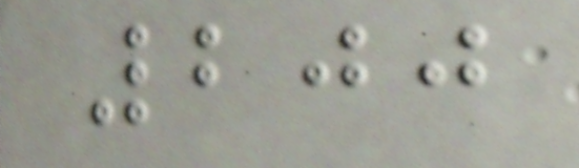200
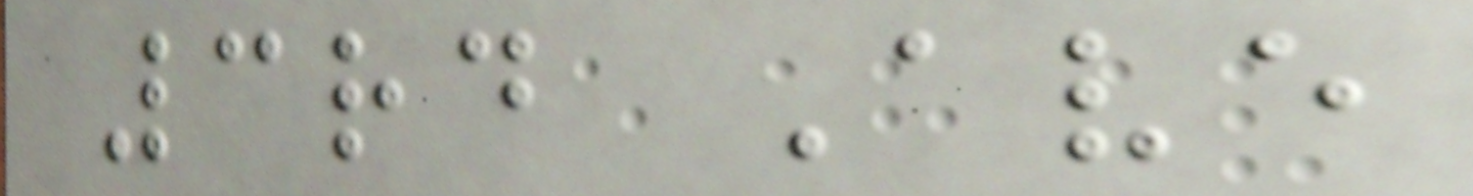3rd Ave
